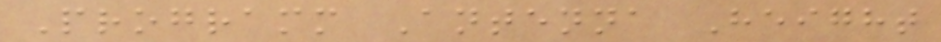Programm Antenna Height
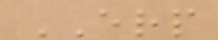ERP
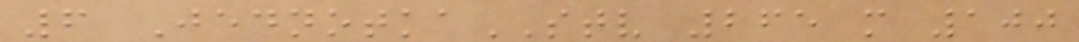6 JednotkaSTV 265 m 100
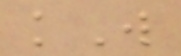kW
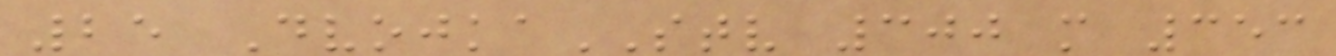25 DvojkaSTV 300 m 353
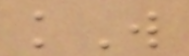kW
